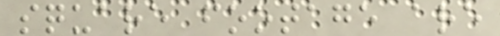square footage are
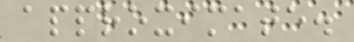approximate.
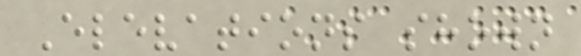Elevations shown
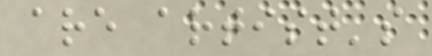are artist's
